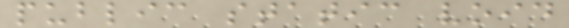public static void
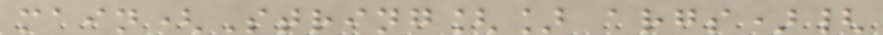main(String[] args){
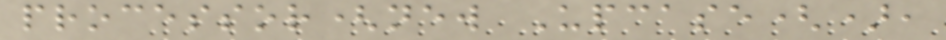processor(new Upcase(),
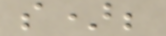s);
